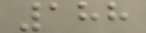188
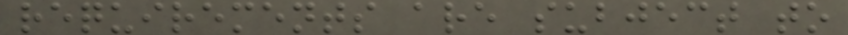requirements are subject to
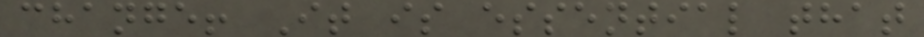change! It is essential that
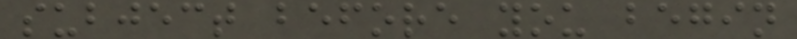subject before you begin
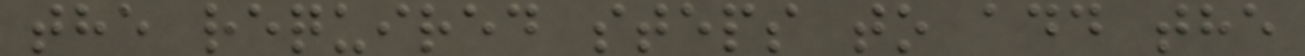the required steps to add the
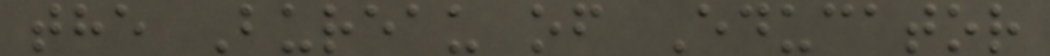the Bureau of Educator
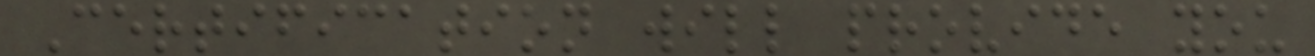Certification will provide you
